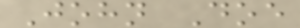John Doe
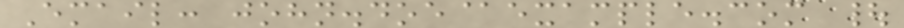Email: john.doe@example.com |
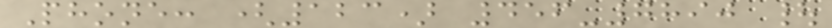Phone: (123) 456-7890 |
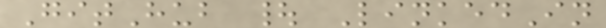GitHub | LinkedIn
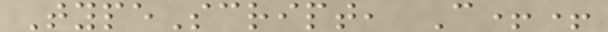TypeScript, C++
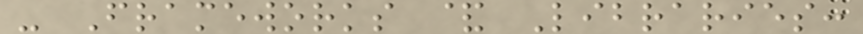- Frameworks & Libraries:
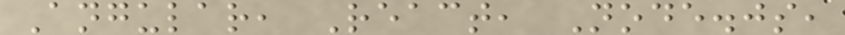Angular, React, Node.js,
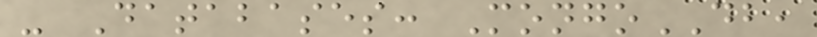- Databases: MongoDB,
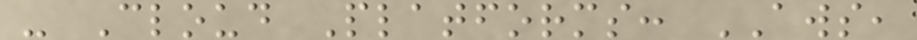- Cloud Platforms: AWS,
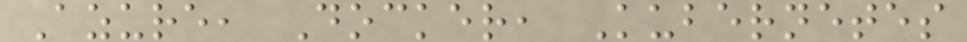Azure, Docker, Kubernetes
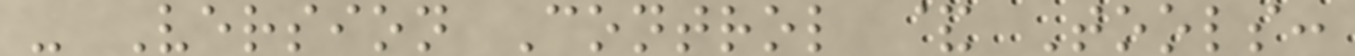- Version Control & Tools:
